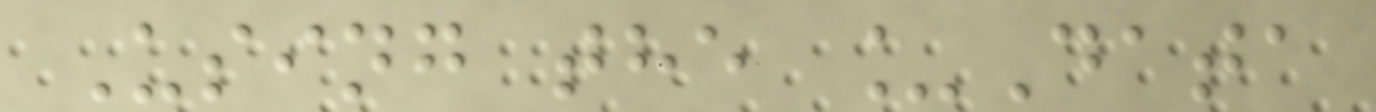Using the _Data
